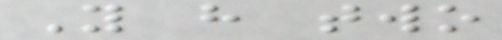You have two
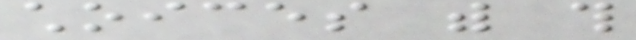choices with this
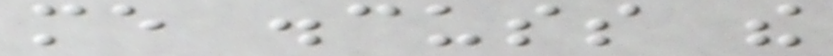me discuss the
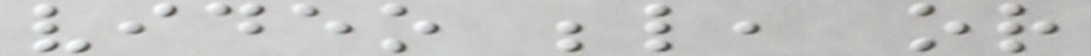video below, or
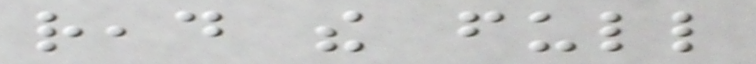read the full
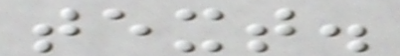text.
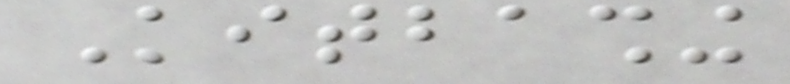Kitbashing
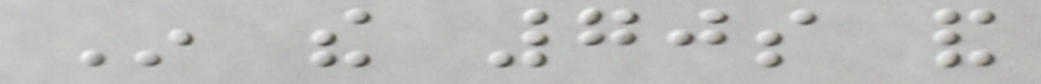In the 70s and
